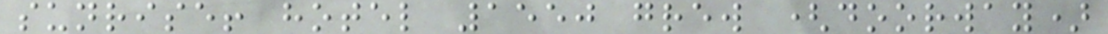sunrise! hotel 1550 grew (doorway)
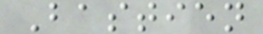Bastien
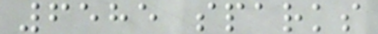6585 sparks
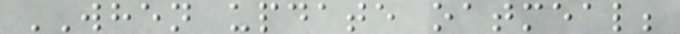WHEN update oatmeal;
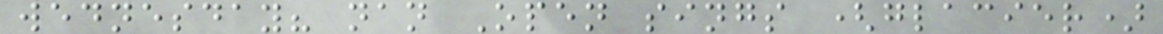wednesday? nan Open sings (glacier)
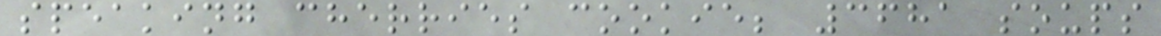speaking cherries cookie; 3681 soups
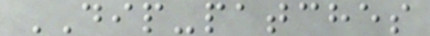DIP-patches
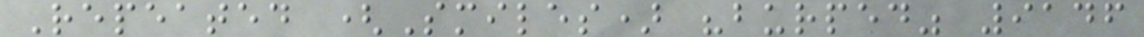Repeated (Smiles) "burped" 9146
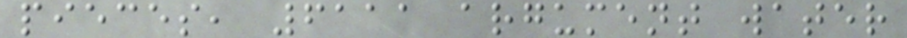pieces, 6111 argument water
